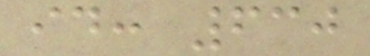id: 630
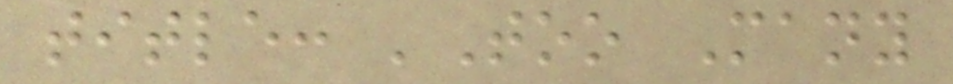title: 'Too Many
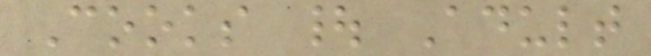Cooks | Adult
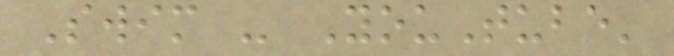Swim - YouTube'
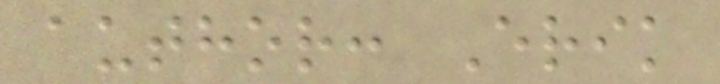author: Erik
